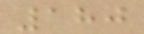180
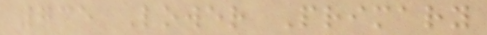735 Lower Primary
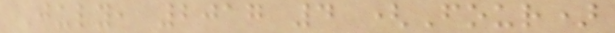July, 2017 4 (Four)
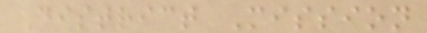District Mission
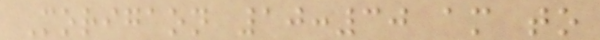Morigaon 10:30 am to
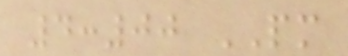4:00 PM
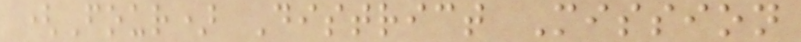(Four) District Mission
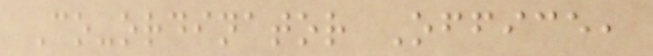Co-ordinator Office,
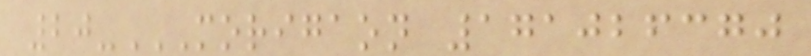20-MORIGAON 171026370
